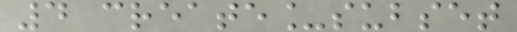4 create_subset
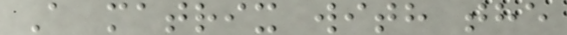A matrix with the
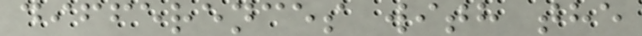differences with the
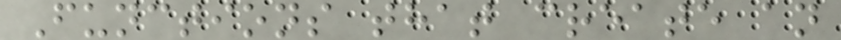Functions that create an
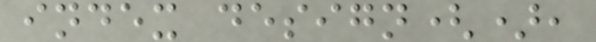index design(),
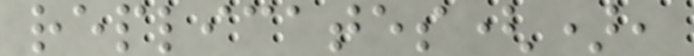replicates(),
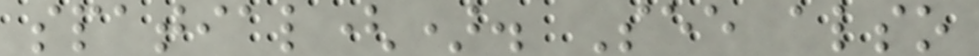spatial(). See also
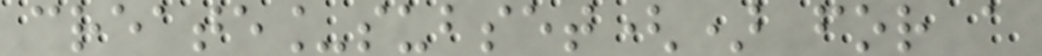create_subset() for a
